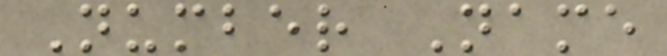Number Name
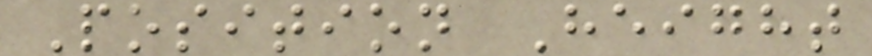Position Height
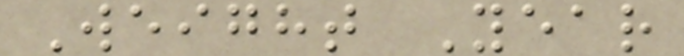Weight Year
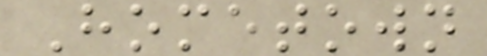Hometown
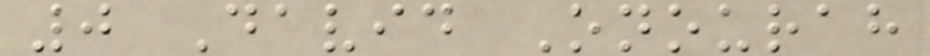0 David Onourah
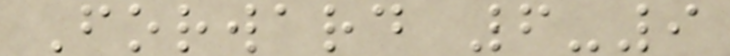Forward 6-9
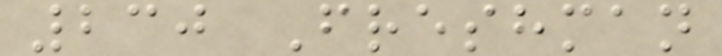230 Freshman
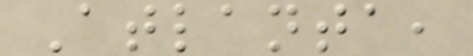Atlanta,
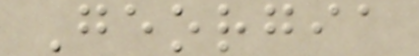Georgia
